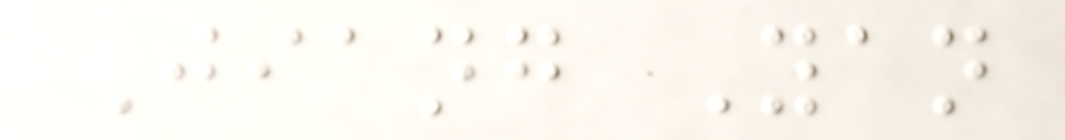Jiang Yan
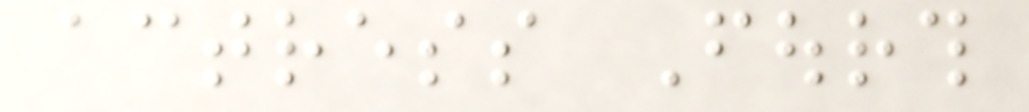actress Fourth
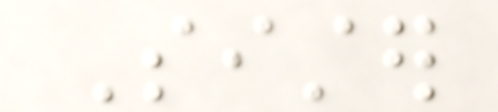Sister
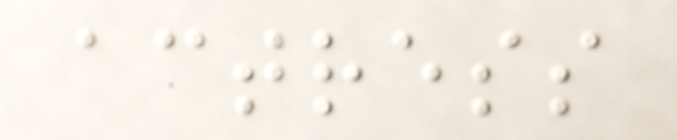actress
